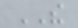THE
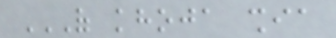OF KHOJA SHIA
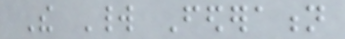The World Federation
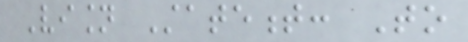Vision Statement: To
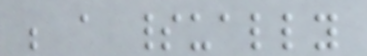be a spiritually
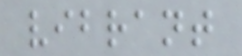vibrant
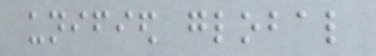unified global
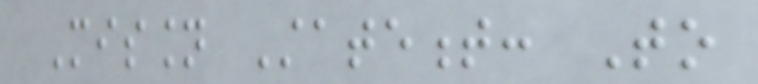Mission Statement: To
